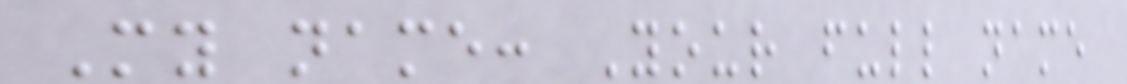My name: Your full name
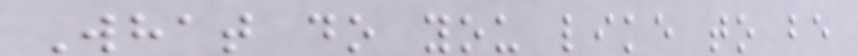What do you like to be
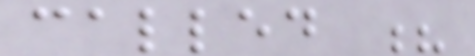called ?
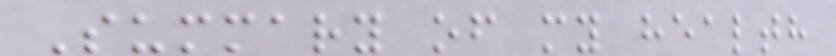Summary of my health
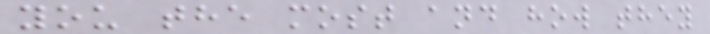you the most and how they
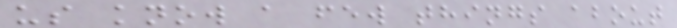us know a few things about
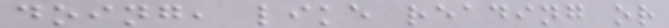doing, like reading or
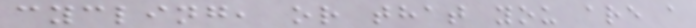cycling, or that you are a
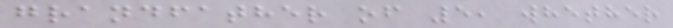grandfather of 5, whether
